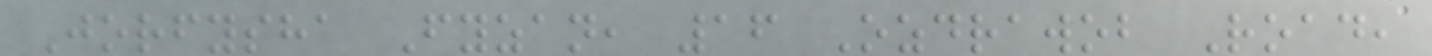Jorfysha Fyzan, 16 Ozdrawob Road,
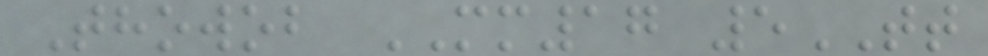Thowob MM17 5TT
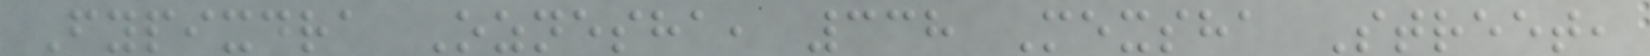Fypixdra Oznesha, 338 Mexsha Street,
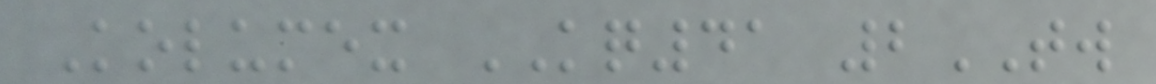Kolumex KQ41 2TW
